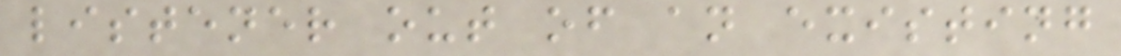listener out of an existing
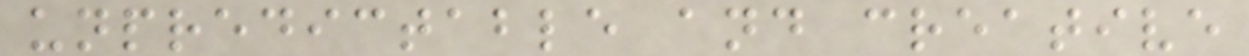unpredictable and creative
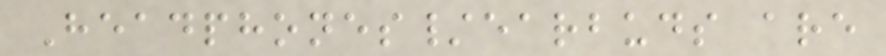Headphones/earbuds are
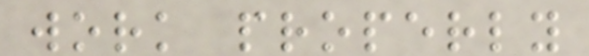work properly
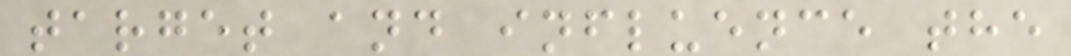target and influence the
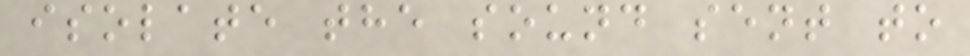isolate the sound sent to
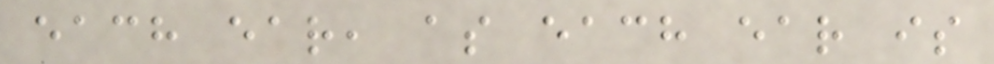each ear, as each ear is
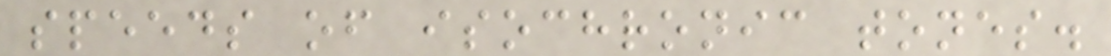speeds of isochronic tones.
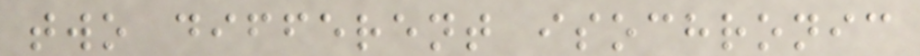two different isochronic
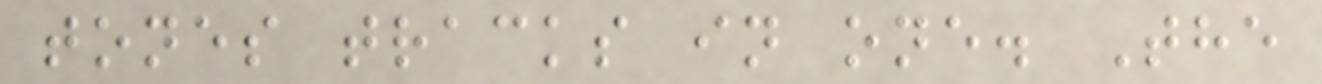tones tracks in one. The
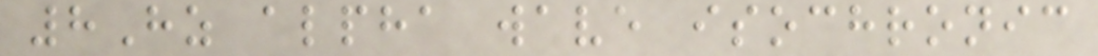8Hz alpha wave isochronic
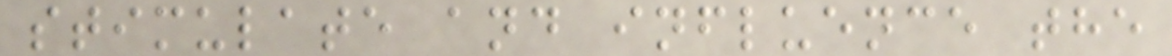stimulate and influence the
